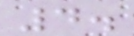4.
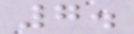7.
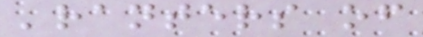'ranters of
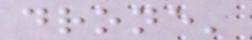drone'
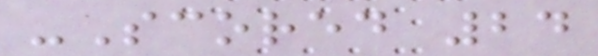-Scored 24
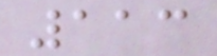113
